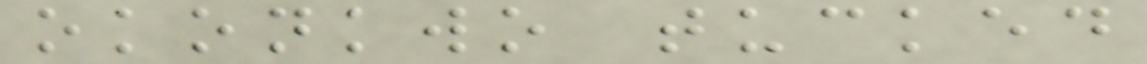okonkwo tucked
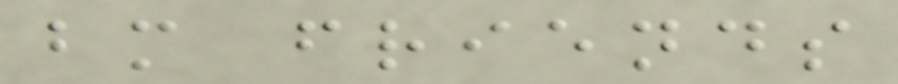bm friends
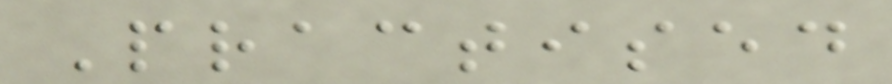Practised
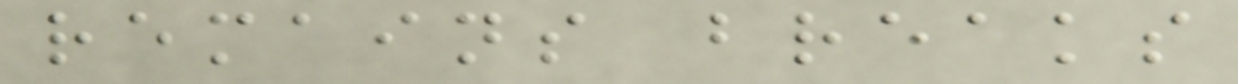remains breaks
